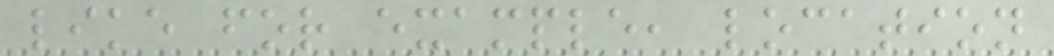like for example, location
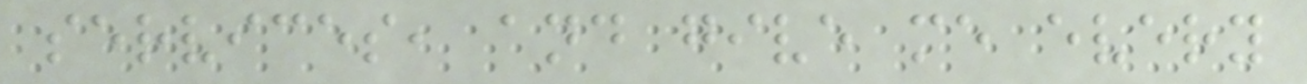services, and give me every
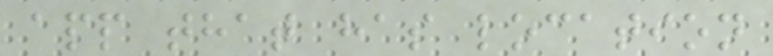app that has location
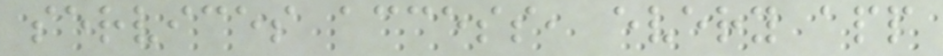services access, every app
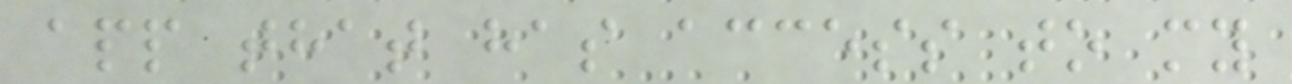app that has access to my
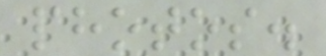photos.
